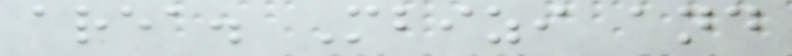area. Mbizi and
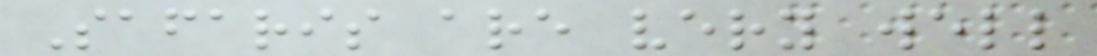Safaris are very well
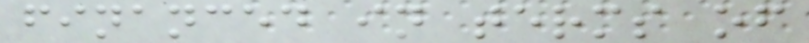financed in terms of
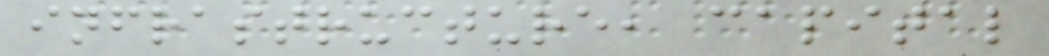infrastructure, capital
